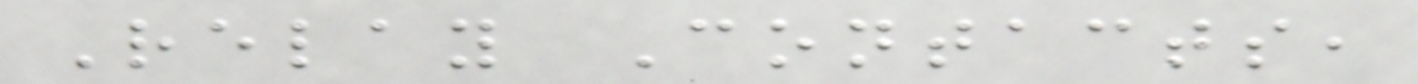Relay Contacts,
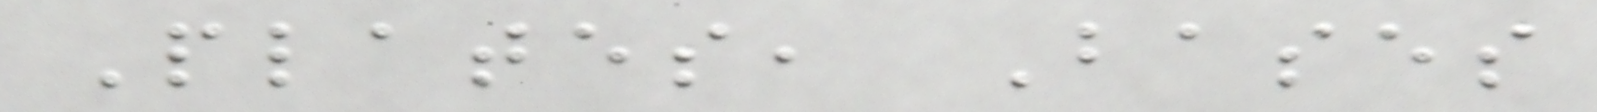Plates, Bases
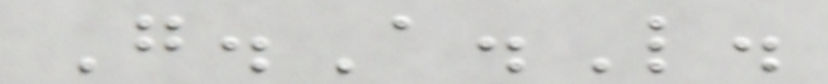G.A.L.
